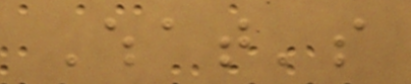What's
